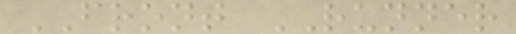FRONT RUNNER
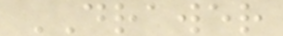DRAWER
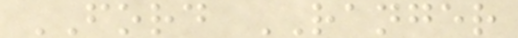FORD RANGER
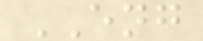ENG
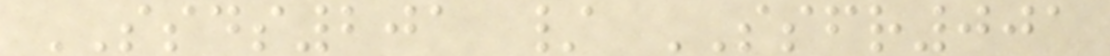SSDS201 / SSFR001
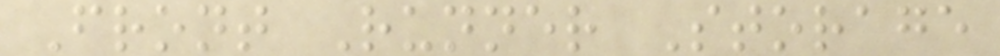Front Runner Storage
